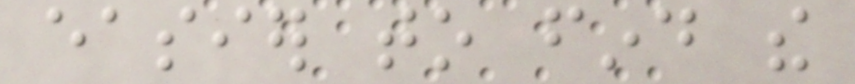easier to find the
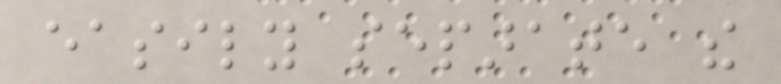easily separate the
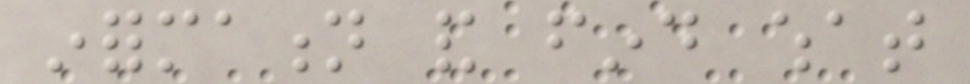information and find what
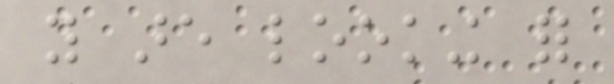you are looking for
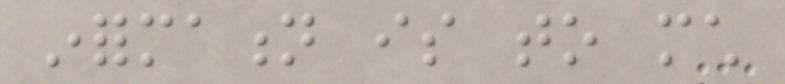information is to much
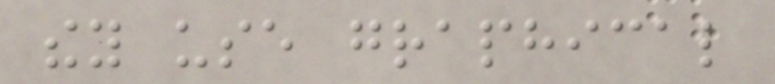they use graphical
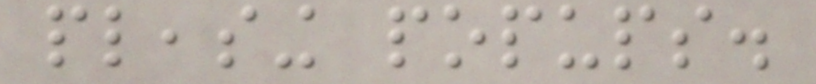pleasing popups.
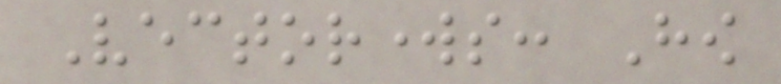Vectorworks: How
